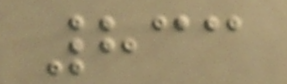833
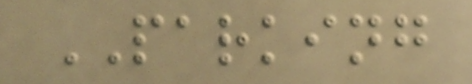PARKING
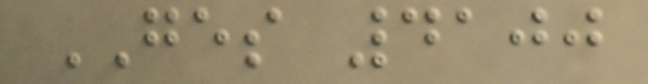GES 4100
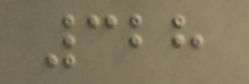328
